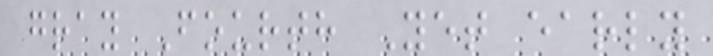gray Fourth Yet early
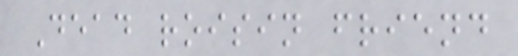Dead roisin friend
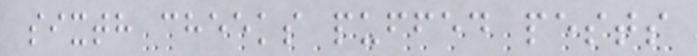sixth cheeks puffed pests
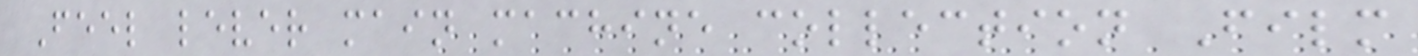Feel lever main machine collection Film
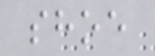shoe
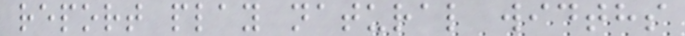report play natural widths
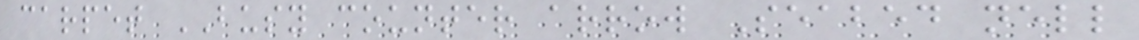carpet BUSY counter arrow Seabed nell
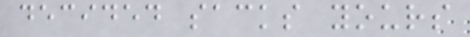decided sacks yours
